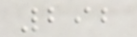292
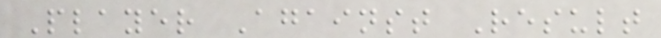Player Against Result
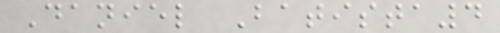Daniel Batista4
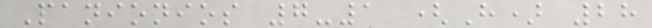Panionios 7-1 (H) 28
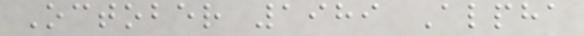October 1989 Alpha
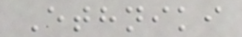Ethniki
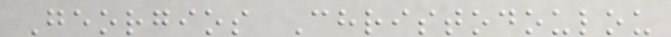Georgios Christodoulou
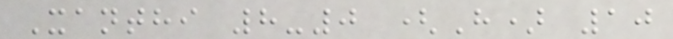Xanthi 8-0 (H) 10
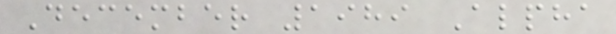December 1989 Alpha
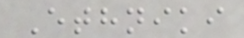Ethniki
